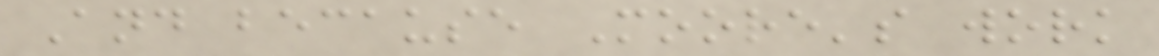And because Moore's work
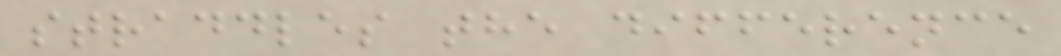straddles the difference
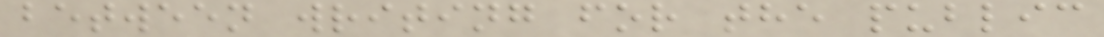between writing for the public
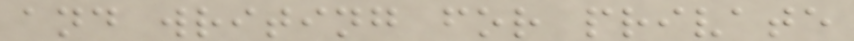and writing for private
